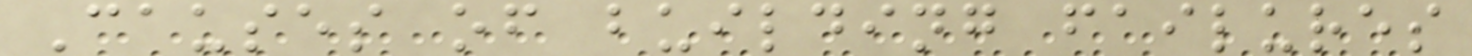Causes of building failures
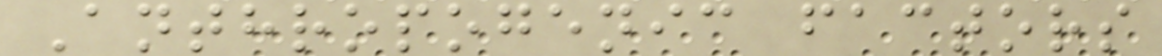Anthropogenic factors
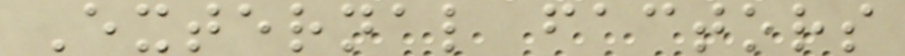External factors
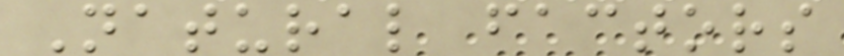Natural factors
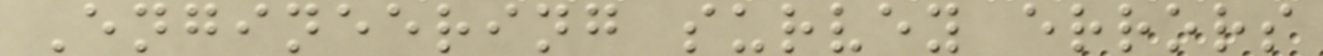Engineering survey errors
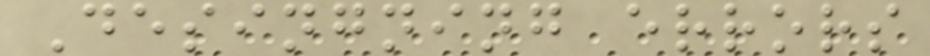Desingning errors
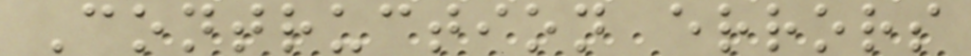Contruction errors
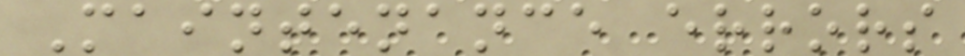Maintenance errors
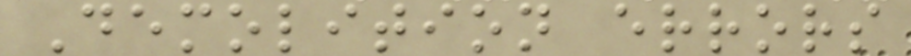Demolition errors
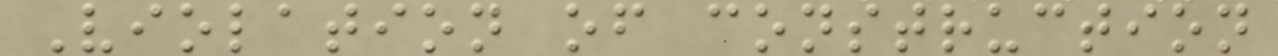Violation of construction
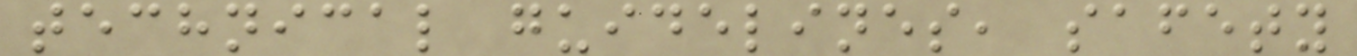technical guidelines, safety
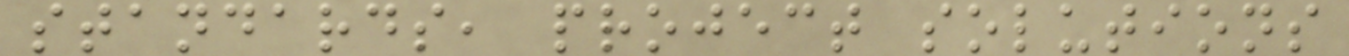standards, project solutions
